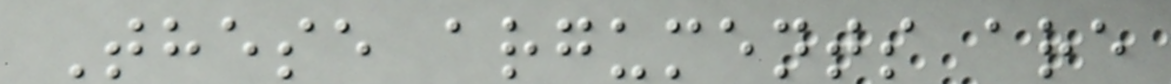These arguments are
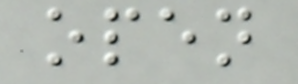open
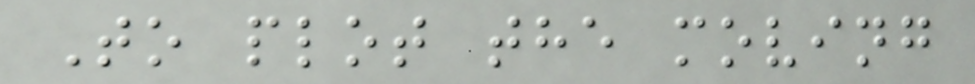To plot the moving
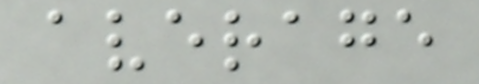average
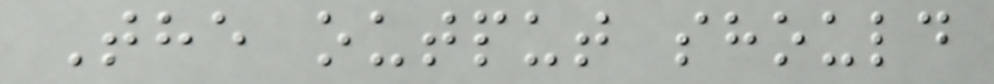The output should
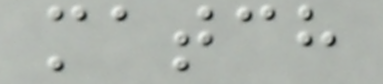match
